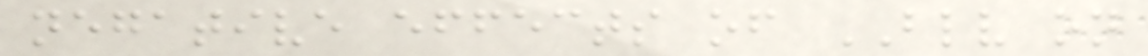negative effects of BLV on
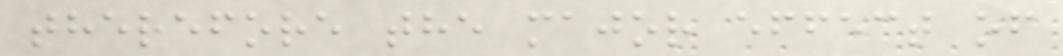therefore the major effect of
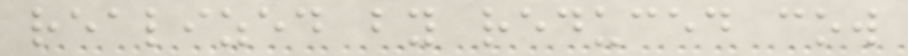realized by reduced cow
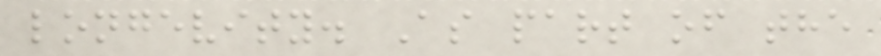longevity. As part of the
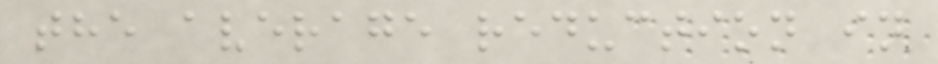the average reduction in
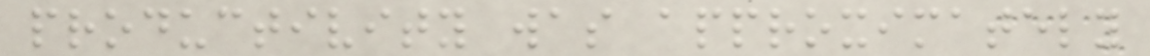productivity was approximately
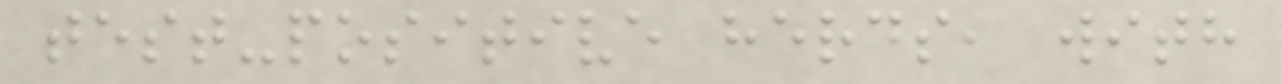test-positive herds, with
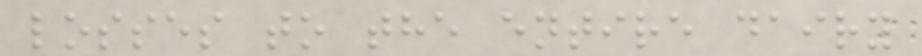losses to the entire dairy
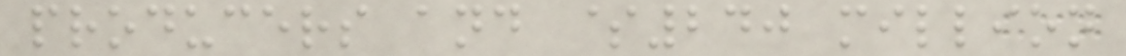producers and $240 million
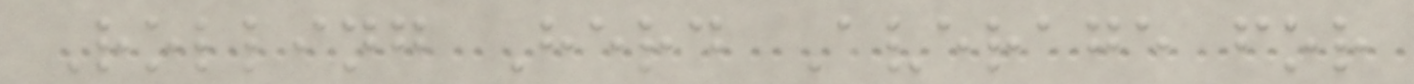Rolling Herd Average for
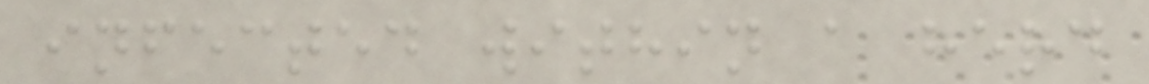infected within a herd
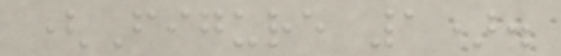(Figure 1).
